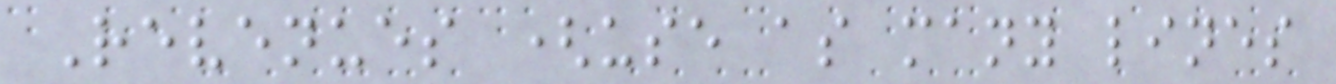Revenues (use as many lines
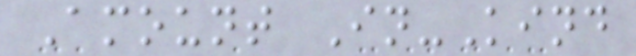Amount In-Kind
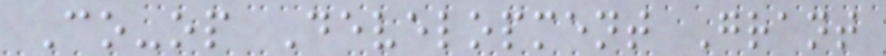Co-op Development Grant
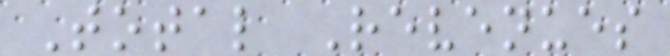Total Revenues
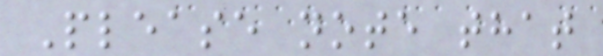Please note that
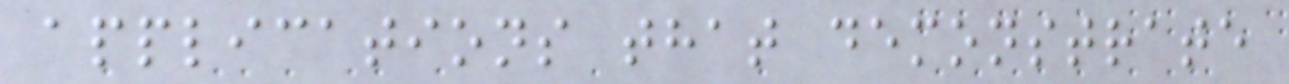applications that demonstrate
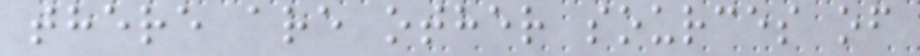there are other sources of
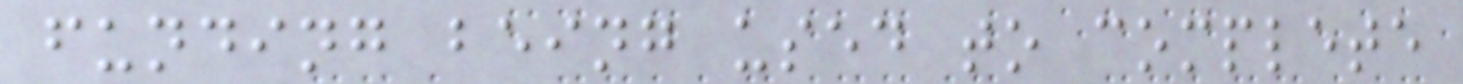funding being used to complete
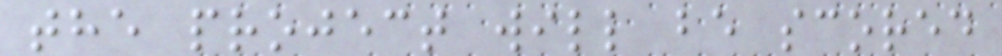the project will be scored
